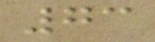73
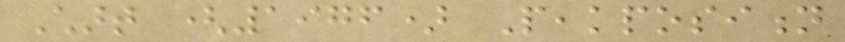Chart (1976) Peakposition
